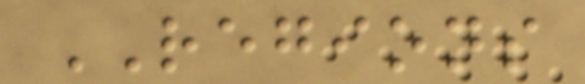REGIONS
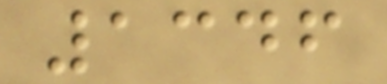1346
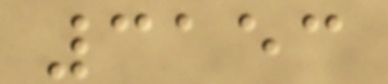3153
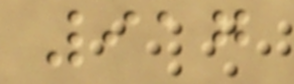917
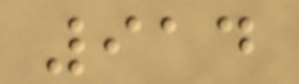914
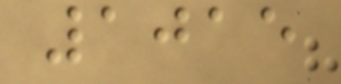1015
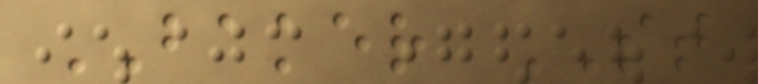BAKER ST
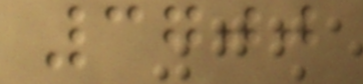3700
